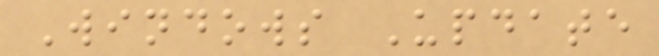Windows Update
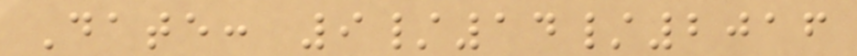Date: 9/14/2016
